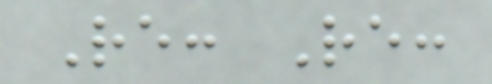Re: Re:
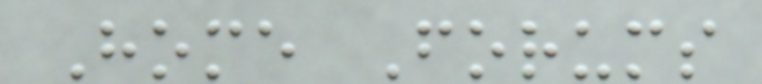Home Forums
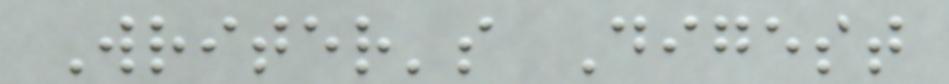Writer's Digest
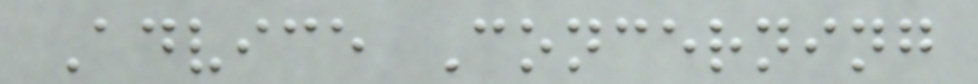Advice Concerning
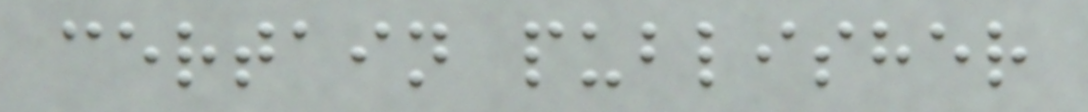certain publisher
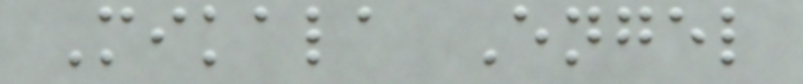Mikala Engel
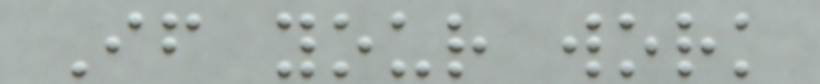If your work
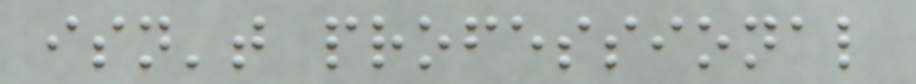isn't professional
